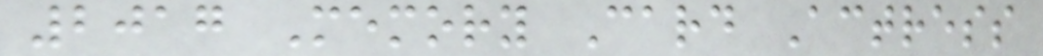2017 Memory Card Actress
